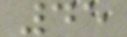45
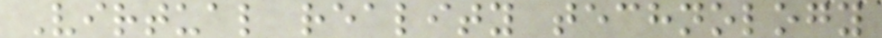Virtual reality technology
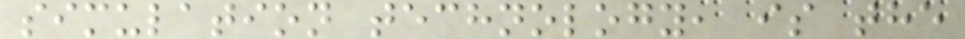simulation technology, is the
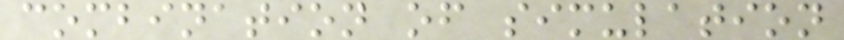combination of simulation
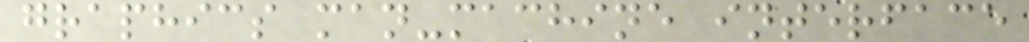graphics man-machine interface
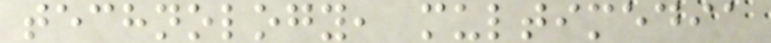technology, multimedia
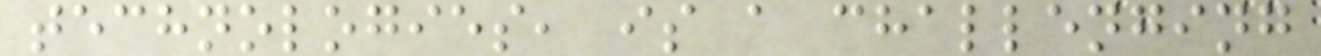technologies, is a challenging
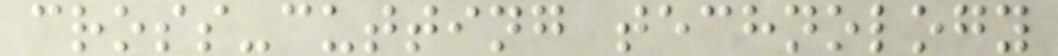cross-cutting technology
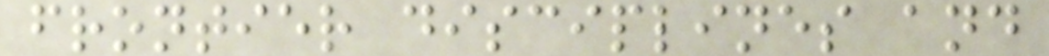frontier disciplines and
